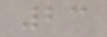23
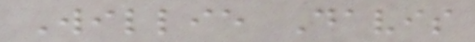Willie Davis
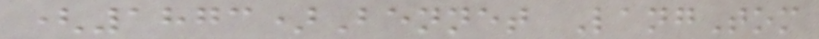(1873)Bennet LangTom
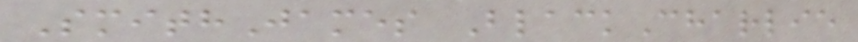SmithJames BlackCharlie
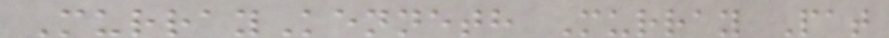MurrayKenneth Murray Pat
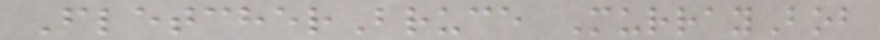FletcherBruce MurrayBob
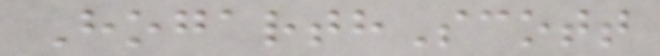HogarthScott
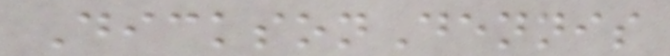DicksonDennis
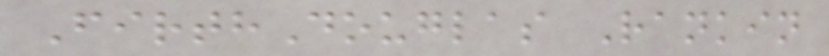FirthDouglas Rankin
